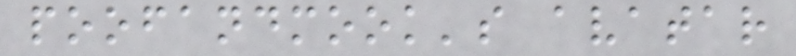poofandmook's avatar
